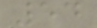54
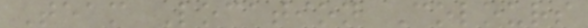Team Location Colours
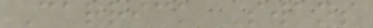Carrick Swans
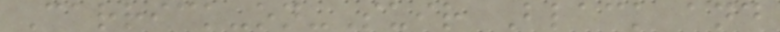Carrick-on-Suir Black and
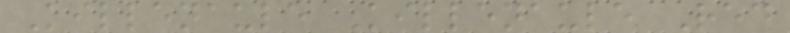Killenaule Killenaule Red
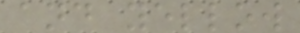and yellow
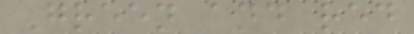Green and red
